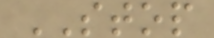STOP
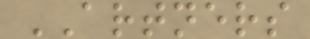ARTNERS
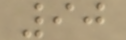90
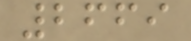2669
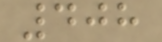408
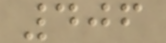406
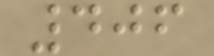406
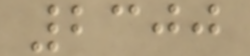2300
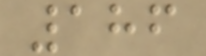186
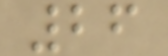26
